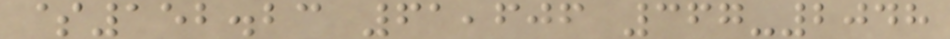$152.23 61,606 367-2048
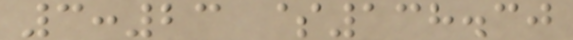3:23 $138.30
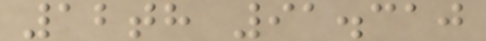12th 91.310
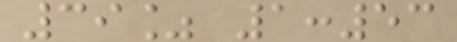39% 1:53
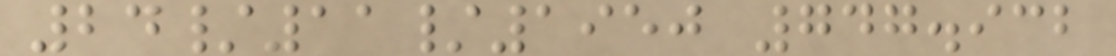24/11/1950 747.932
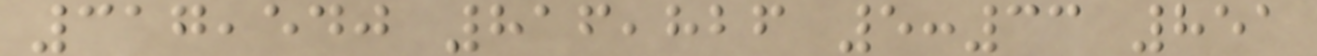317,540 816,826 5:33 851
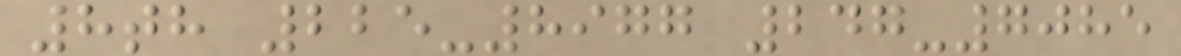8th 225-8977 247-7085
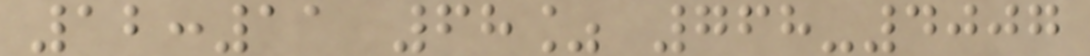12:11 68% 768-4007
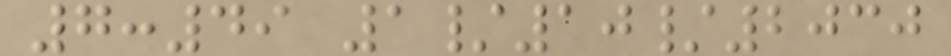7:49 1/10/2030
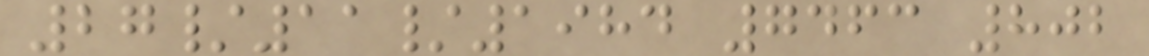27/11/1984 7463 802
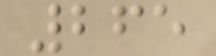265
